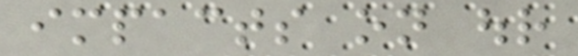impacts on our
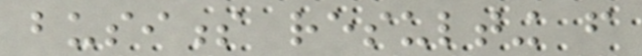business resulting from
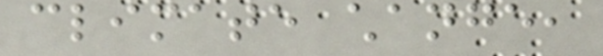climate change,
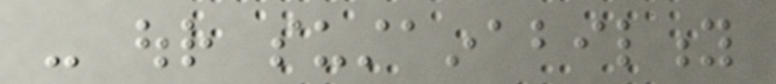- our sustainability
